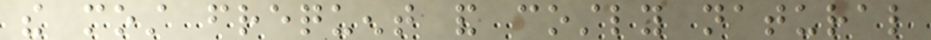the most frequent and costly natural
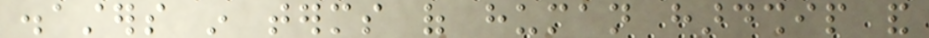disasters in terms of human hardship and
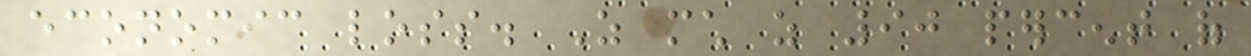economic loss. As much as 90 percent of
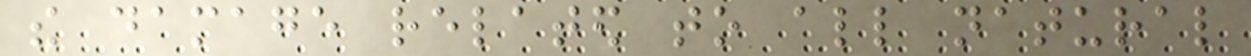the damage related to all natural
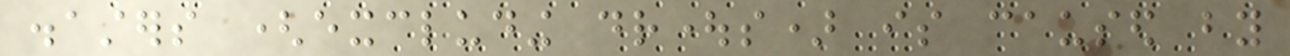disasters (excluding droughts) is caused by
